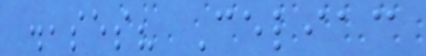diseases? Celiac
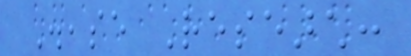Disease Research:
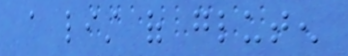a list of gluten
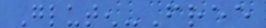Gluten-Free
